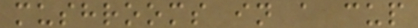mushrooms in a cup
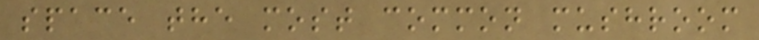space the most common mushroom
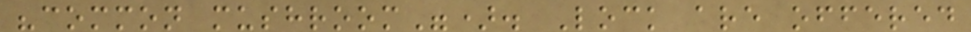"common mushroom"). Lock are offered
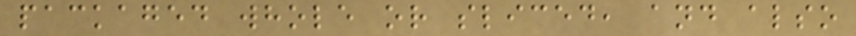packaged whole or sliced, and also
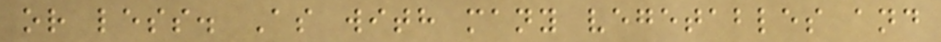or less. As with many vegetables and
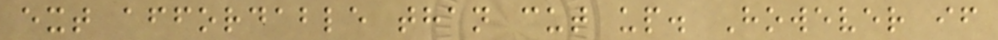ext affordable than cut up. However if
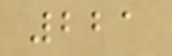221
